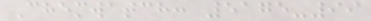Chemwatch: 5175-99
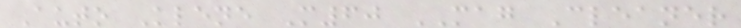Auto Klene M60 MAG Cleaner
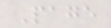Page
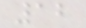12
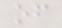of
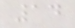14
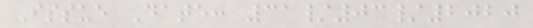Issue Date: 31/03/2020
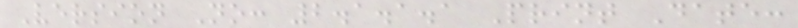Version No: 2.1.1.1 Print Date:
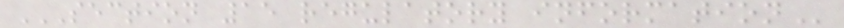SECTION 15 REGULATORY INFORMATION
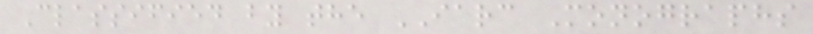Classified by the IARC Monographs
